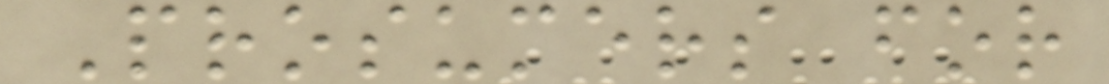Prosumers for
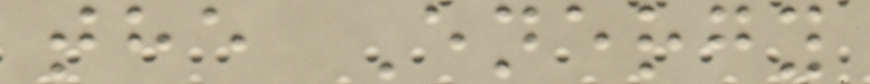the Energy
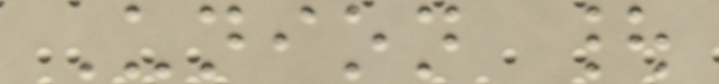Union |
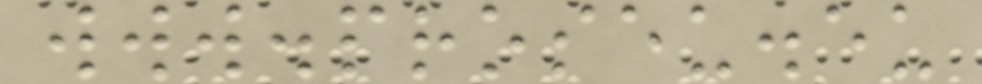www.proseu.eu
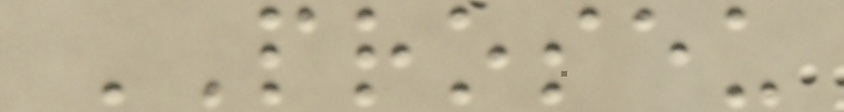PROSEU
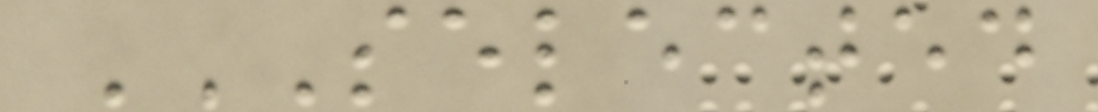SELECTED
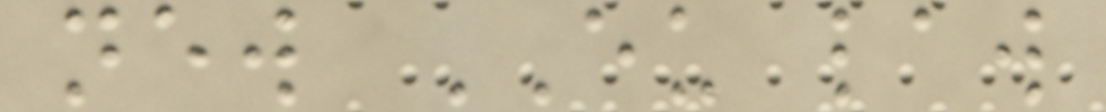new EU law
